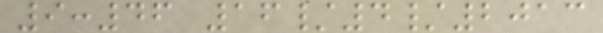9:46 16/4/2013
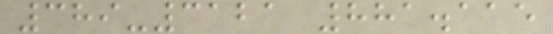389-3121 881.115
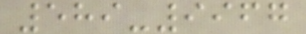589-9967
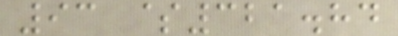93 $321.84
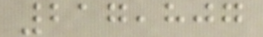217,807
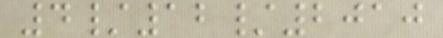4/12/2010
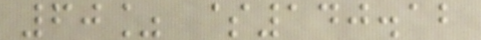60% $140.12
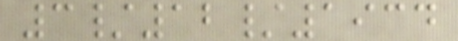3/12/1934
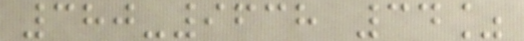380-9638 34%
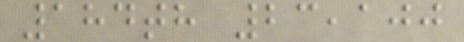184th 23,100
